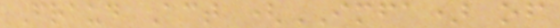Fraud Act (IMFA) of
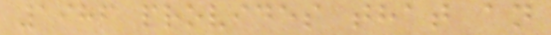1986 provides that an
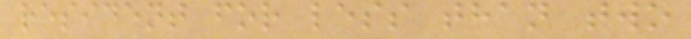resident for less than two
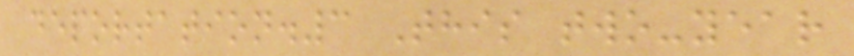deportation.3 This two-year
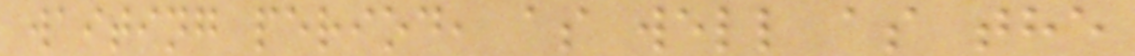waiting period, as well as the
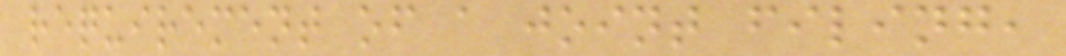requirement of a joint filing,
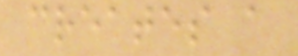creates a
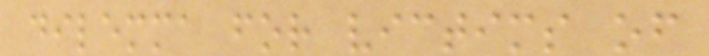dilemma for victims of
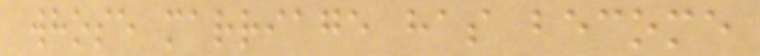whose marriage has become
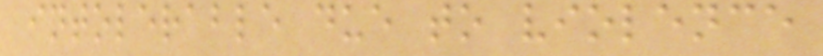intolerable due to violence
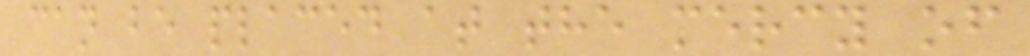can be placed at the mercy of
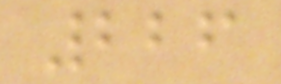226
